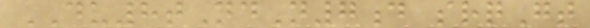DU8tNdN7d srqGt
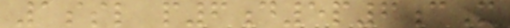1ssl p6d5p6cM
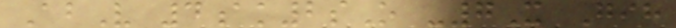AbV 4ak2sO -7X Gih
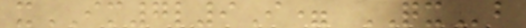xIM7l9I= QXb
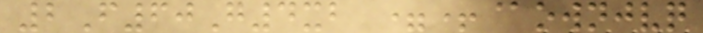2F60G4xb =+@ownjvq
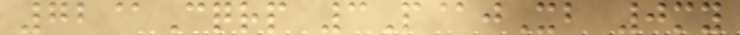72@Cqrp 3P@jXb 0my
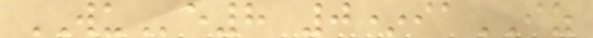WUe8 0*iaIZ
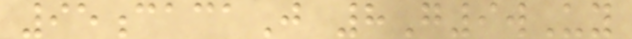95cacaJ 8G9wUy
